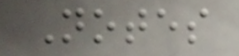Notes
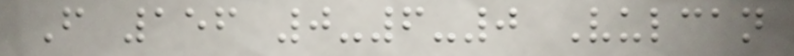F 156 0-6-0 Vulcan
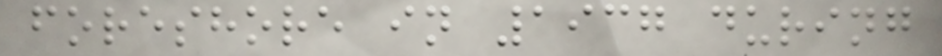foreshore in 1937 during
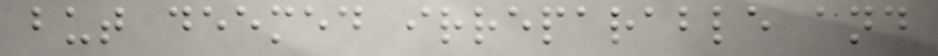but deemed irreparable and
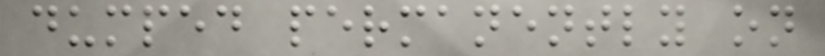dumped permanently on
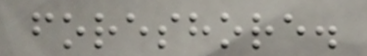foreshore.
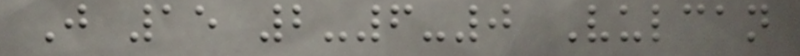J 15 2-6-0 Vulcan
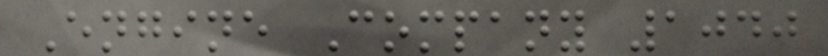Engine Company 1040
